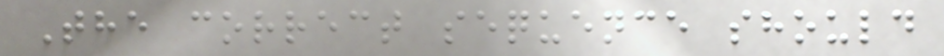The correct sequence should
